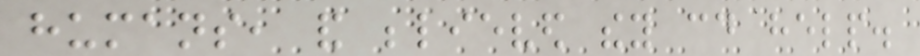humans, and believed they could help.
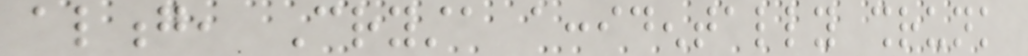along, Crysta accidentally shrunk
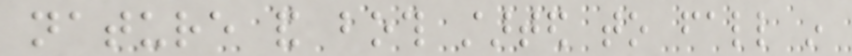nature and both started to fall in
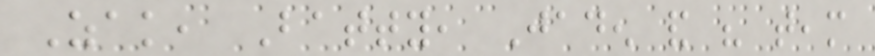Zak, Batty, Jaden and his team
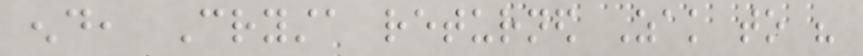end, Crysta returned Zak to his
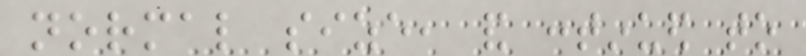normal size, and continued to
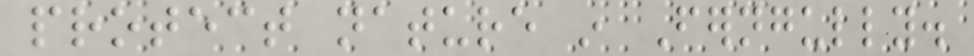protect nature in Ferngully.
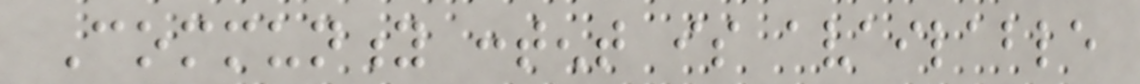Community content is available
